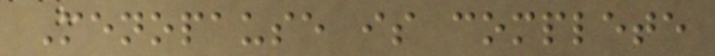Menopause is complete
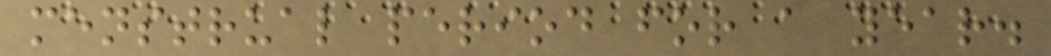menstrual period for a year.
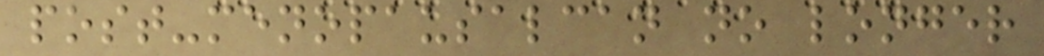post-menopausalcan no longer
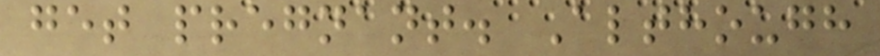get pregnant. Although
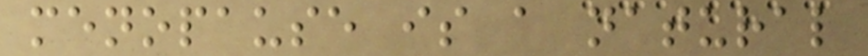menopause is a natural
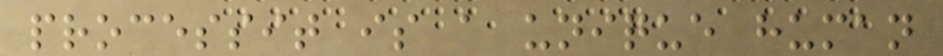processit is a unique human
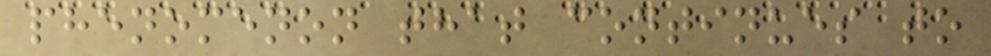phenomenon that continues to
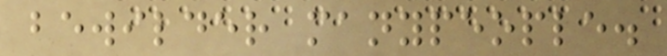bewilder manypeople.
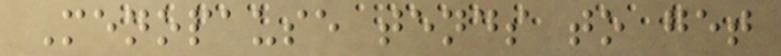Menopause tends to get
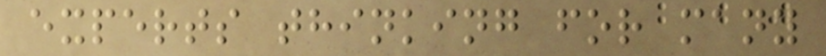experts thinking for many
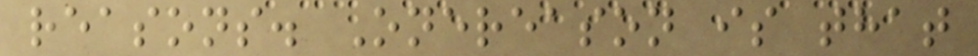reasons. Onereason is that
